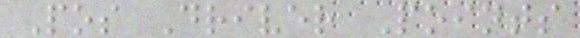Pos Driver Points
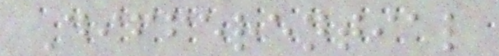Differential
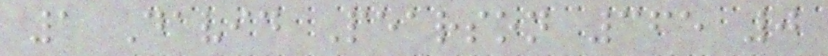1 David Pearson 365 0
